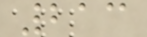213
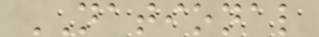NATIONAL
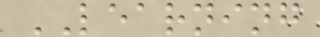LEARNING
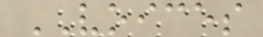VOICES
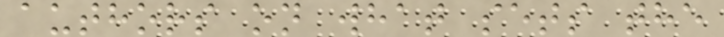authors on what sets the
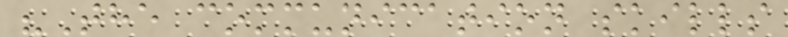"The communication skills
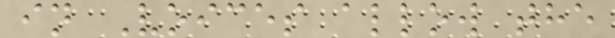in Voices allow the
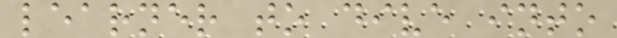learner to dive into
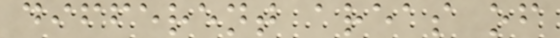different areas of
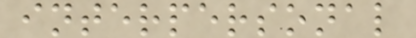interpersonal
